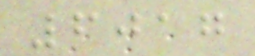6017
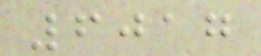6017
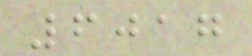6017
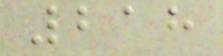218
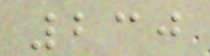230
